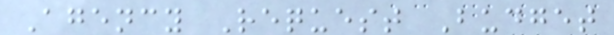Agency Request Budget
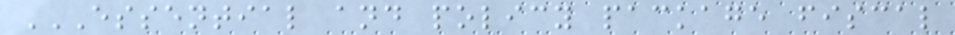ESSENTIAL AND POLICY PACKAGE FISCAL
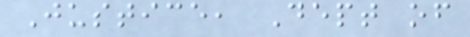Justice, Dept of
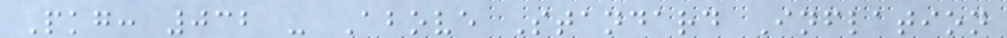Pkg: 032 - Above Standard Inflation
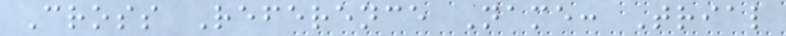Cross Reference Name: Trial
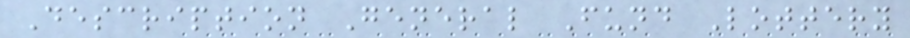Description General Fund Lottery
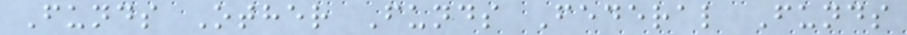Funds Other Funds Federal Funds
